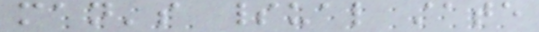man's spiritual state
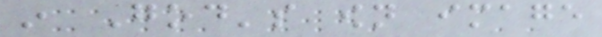in God's own image
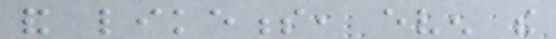and likeness, even the
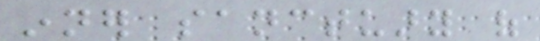inner sanctuary of
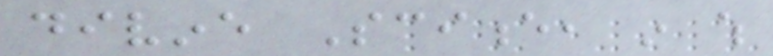divine Science, in which
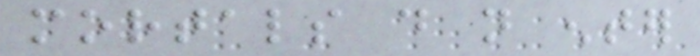mortals do not enter
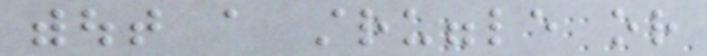without a struggle or
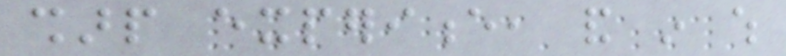sharp experience, and in which
